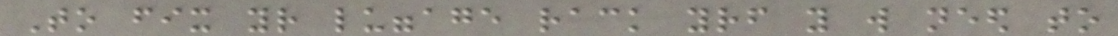To fix your luggage rack yourself you will need to
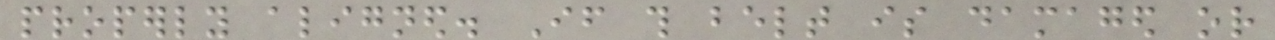properly aligned. If this belt is damaged or
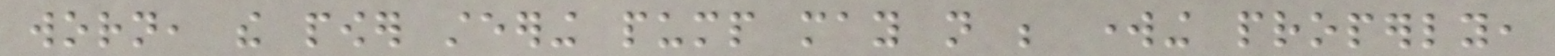worn, the power steering pump may not be working properly,
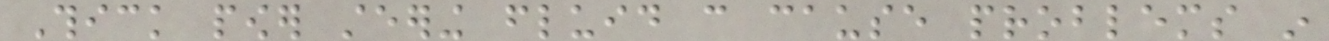Thick power steering fluid can cause problems in
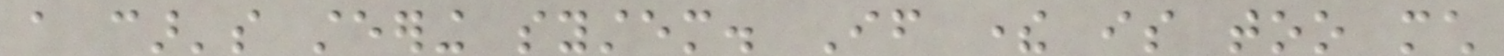a car's steering system. If there is too much
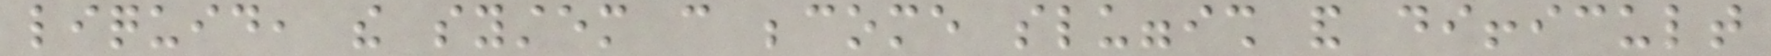liquid, the system can become sluggish and difficult
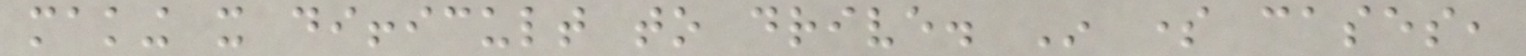making it difficult to drive. In some cases,
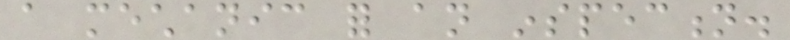a mechanic for an inspection.
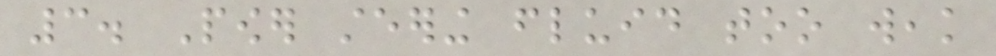3. Power steering fluid too weak
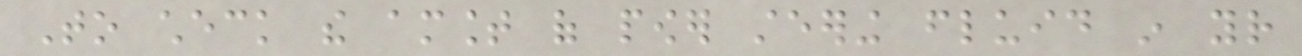To check the amount of power steering fluid in your
